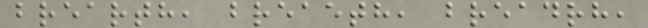brearth, breaeth, breadrh,
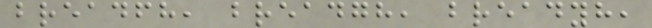breadfh, breadgh, breadyh,
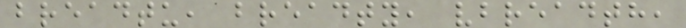breadtu, breadty, vbreadth,
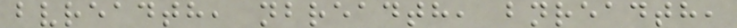bvreadth, nbreadth, bnreadth,
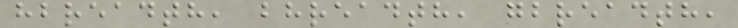hbreadth, bhreadth, gbreadth,
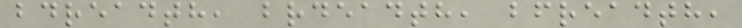bdreadth, brdeadth, bfreadth,
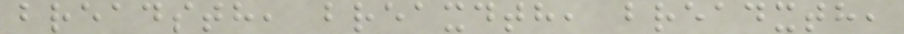breadsth, breaxdth, breadxth,
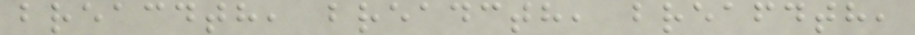breacdth, breadcth, breafdth,
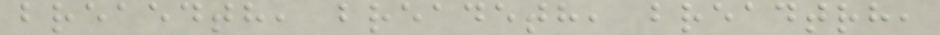breaedth, breadeth, breadtrh,
